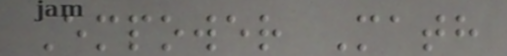Empower Math
